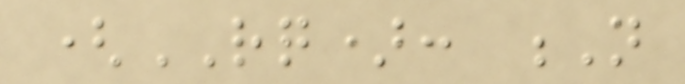(RQ): N
